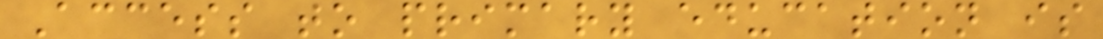Access to primary education is
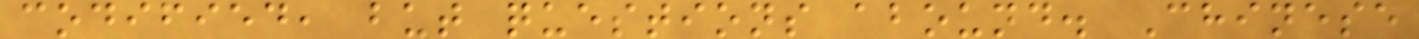codified, but questions abound. Chinese
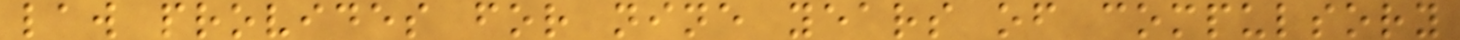law provides for nine years of compulsory
